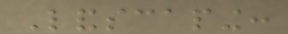Landscaping:
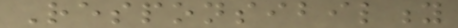Responsibility
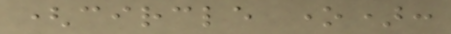(circle one):
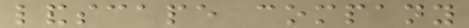landscape company
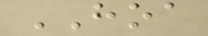HOA
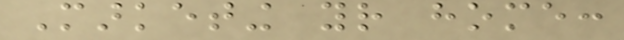Marketing your home:
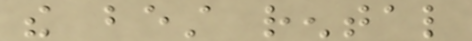the best rental
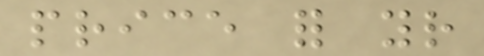price for your
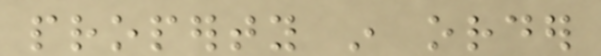property in order
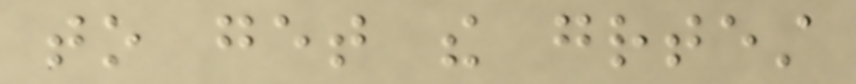to get the greatest
